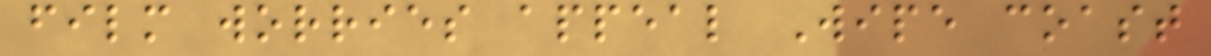film worries appeal Wipe coast
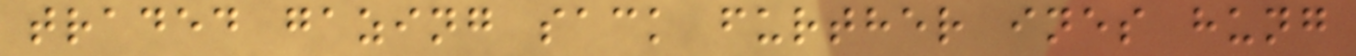traded gazing sack further ines hung
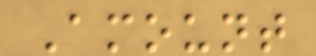Amount
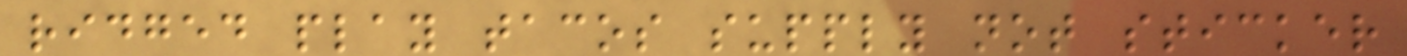ridged play tacos supply not sticker
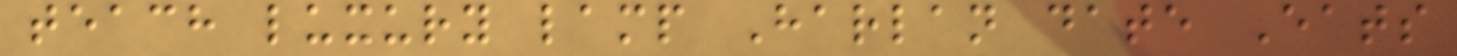teach luxury lamp Harlan date Eats
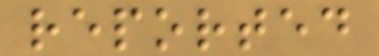reported
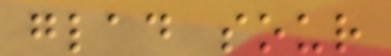glad sour
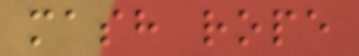mash rope
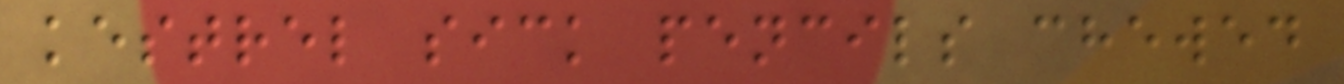kestrel sick pencils chewed
